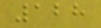128
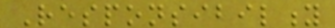Responsibility
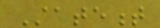Statement
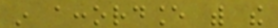in accordance with the
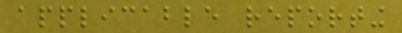applicable reporting
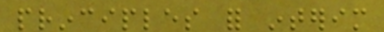principles for interim
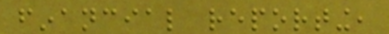financial reporting,
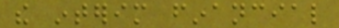the interim financial
